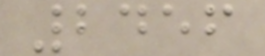2456
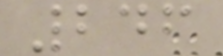246
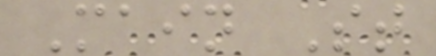Main St
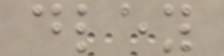dley
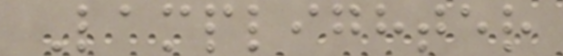Lamplighter
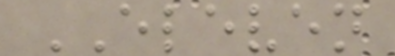ELEVEN
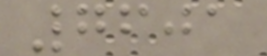7601
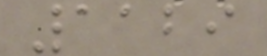1129
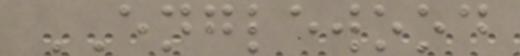ENGLEWOOD
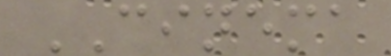CINEMA
